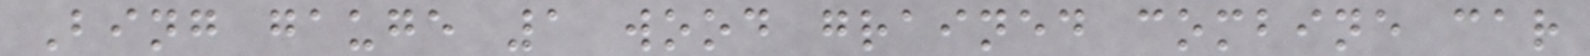Bing gauge 1 wood grained combine car
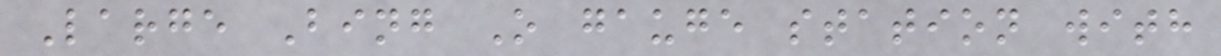Large Bing O gauge station with
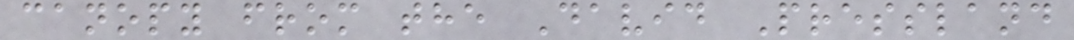canopy from the David Pressland
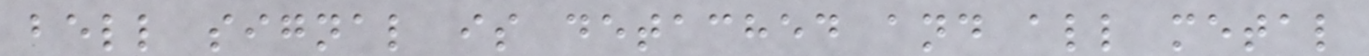bell signal is detached and all metal
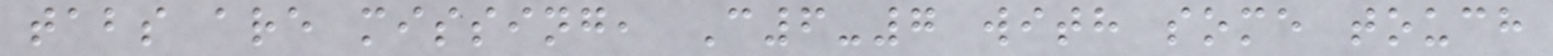tabs are missing, C6-7 with some touch
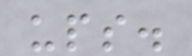ups.
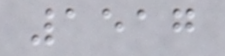1517
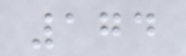174
